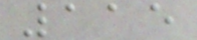115
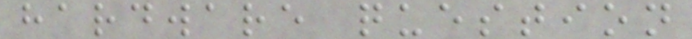hardware question
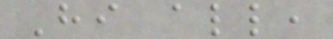Hi all,
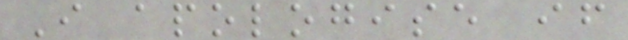I apologise if
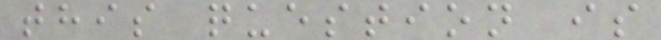this question is
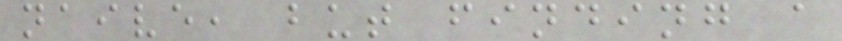naive, but finding a
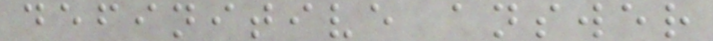definitive answer
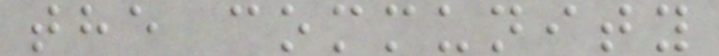the community
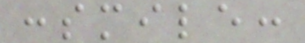:smile:
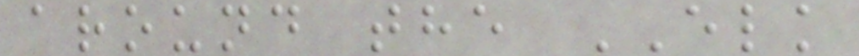around the ELK
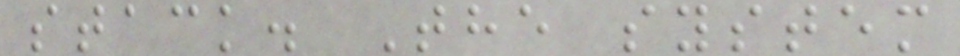stack. The system
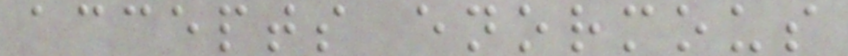accepts enormous
